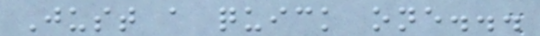Just a quick one...
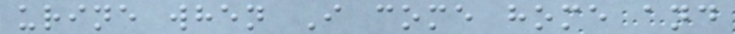urine when I come home and
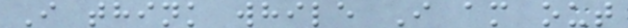I think while I am out
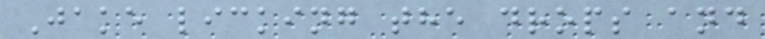Jake licking the drops and
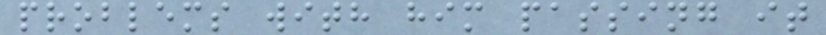problems with him passing it
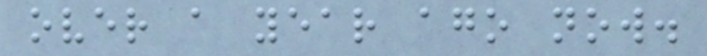over a year ago now.
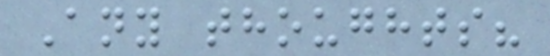Any thoughts?
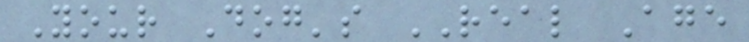Your Dog's REAL Age
